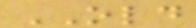OLD
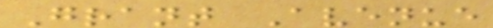Grant Avenue
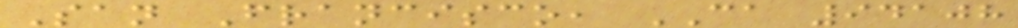San Francisco, CA 94108
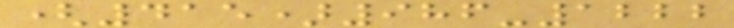(415)986-1222
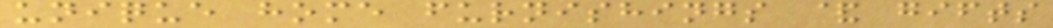unique home furnishings & gifts
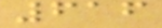616
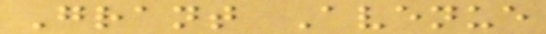Grant Avenue
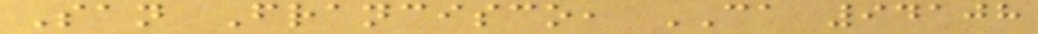San Francisco, CA 94108
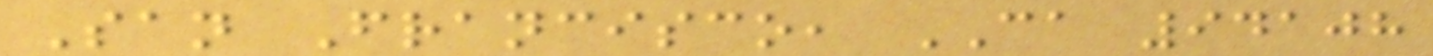San Francisco, CA 94108
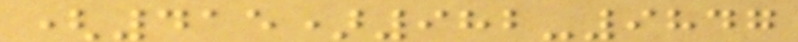(415)982-9847
